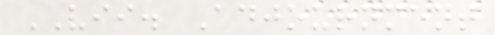VII. Adjournment
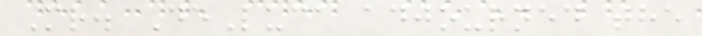Mr. DeLuca adjourned the
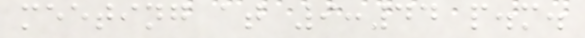meeting at 9:44 p.m.
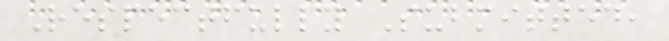Respectfully Submitted,
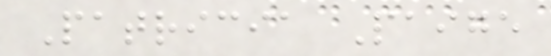Patricia Paige
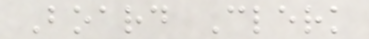Board Clerk
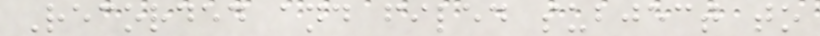Recorded and filed subject to
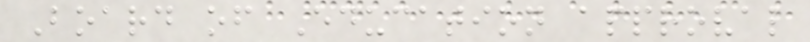Board of Education approval
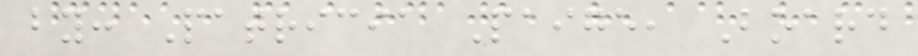by: Patricia Paige, Board
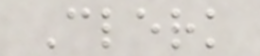Clerk
